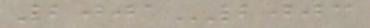2001-2003
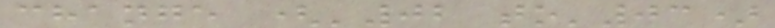change ('02 to'03)
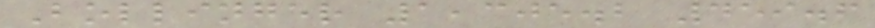Bollinger 1,305.2 459.6
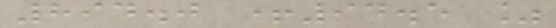894.0 +94.5 %
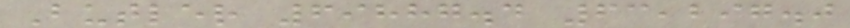Butler 69887.4 63,297.0
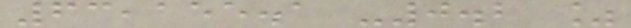63,155.1 -0.2 %
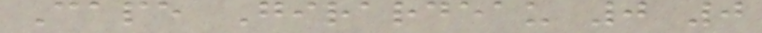Cape Girardeau 0 0
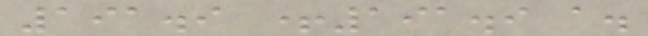191.9 +191.9 a.
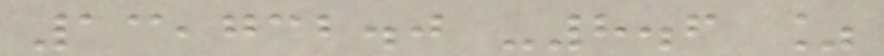13,732.0 -8.6 %
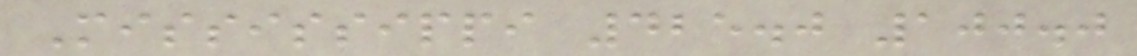Mississippi 425.0 100.0
